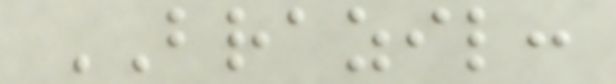BRAZIL:
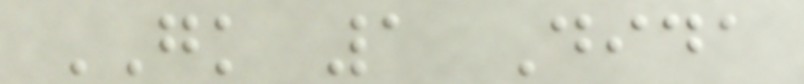GK 1 Dida
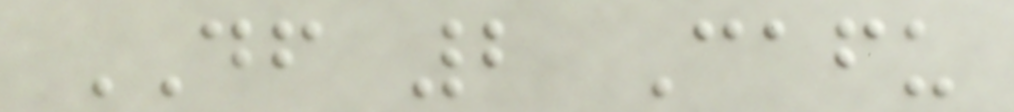DF 2 Cafu
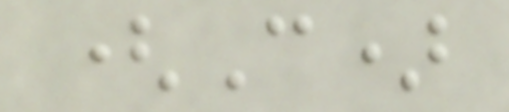(C)
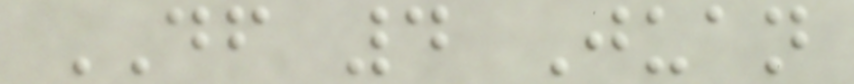DF 4 Juan
